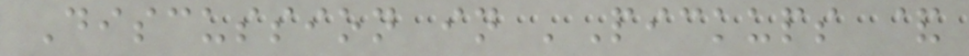Discussion in 'Pickups &
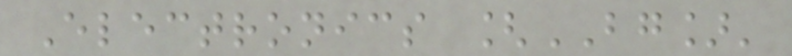Electronics [BG]'
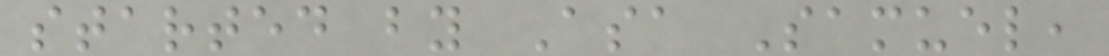started by Asa Samuel,
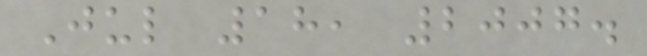Jul 18, 2007.
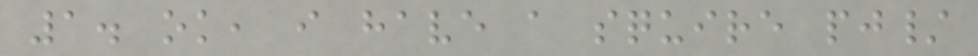1. ok, i have a squire pj/
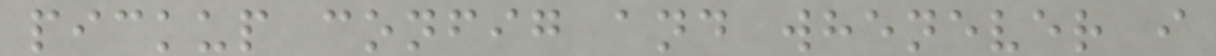pickup config and whenever i
